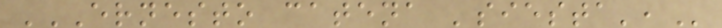ERNESTO CATENA 'SIESTA',
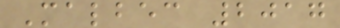Malbec 2017
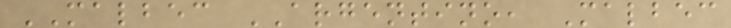MALBEC ARGENTINO, Malbec
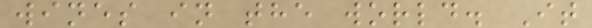wines in the world. It
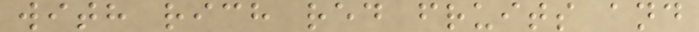with rich red fruits and
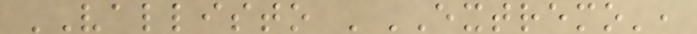VALLISTO 'EXTREMO',
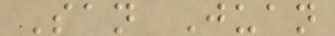San Juan
